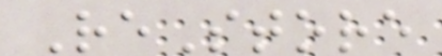ReStore
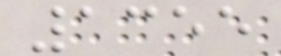1355
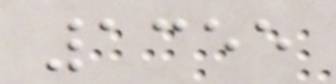1355
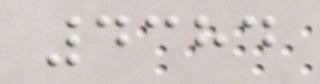4384
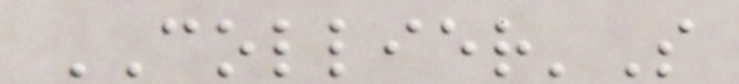COLLIER'S
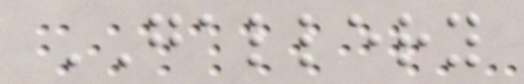GALLERY
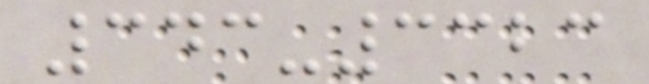343-3323
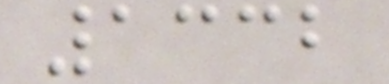1332
